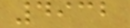4932
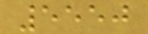5550
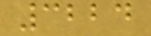3224
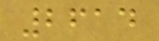2614
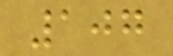107
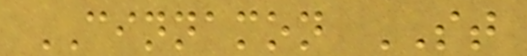CINNAMON ST
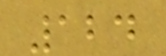124
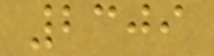2309
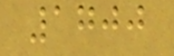1700
